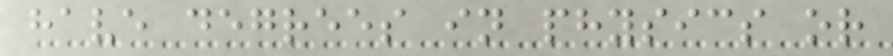have degrees in physics or
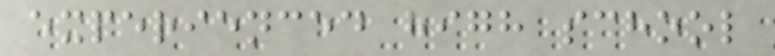experienced high school
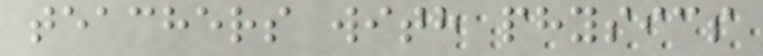teachers with physics
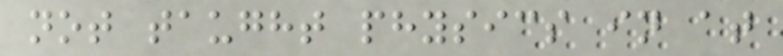not taught physics in at
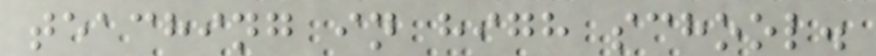teaching in high school.
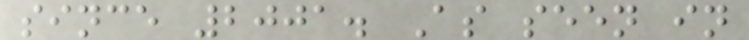since 2001. As seen in
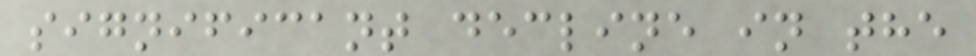significant decline in the
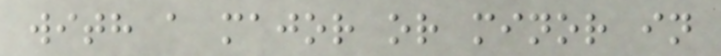with a major or minor in
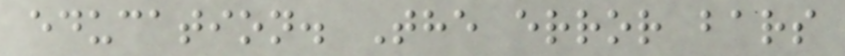education. The error bars
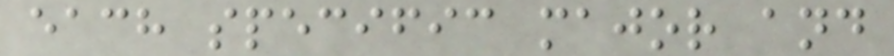each specific major and
